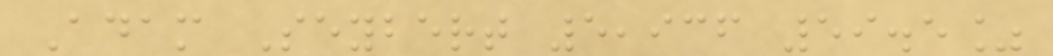Adam Seybert 5,936 59.5%
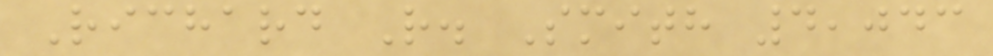Richard R. Smith 4,043
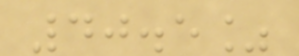40.5%
